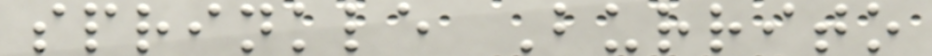sprinkle Burrito
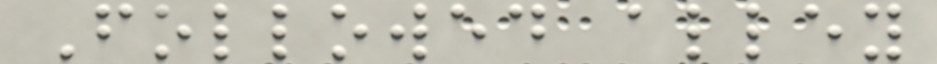Followed alley
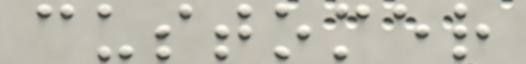customer
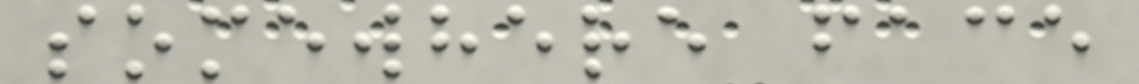somewhere face
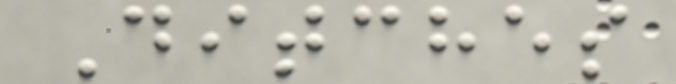Ditches
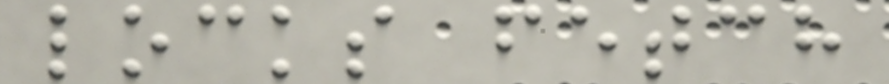locks fetch
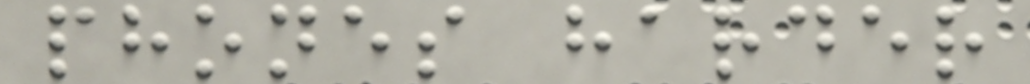phones harder
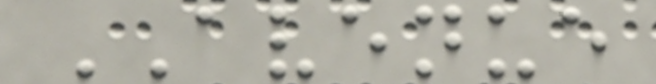AVENUE
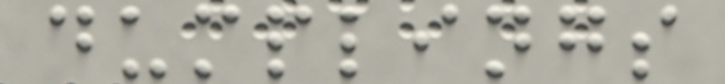dumplings
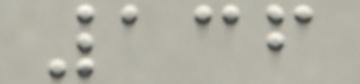136
